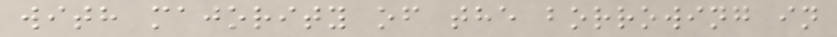with majority of the borrowing in
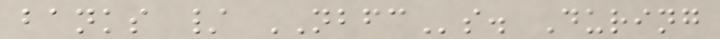banks / NBFCs. During
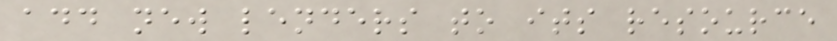add new lenders to its resource
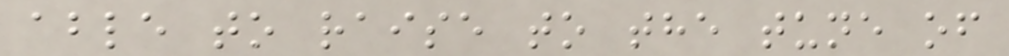able to raise to the tune of
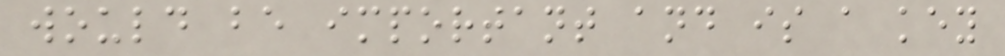would be important and is a key
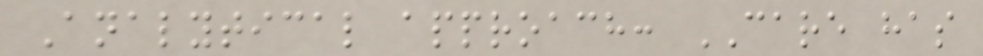Analytical approach: CARE has
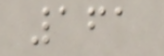161
